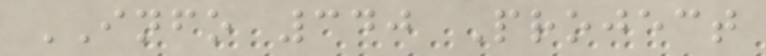INFO 340 Project
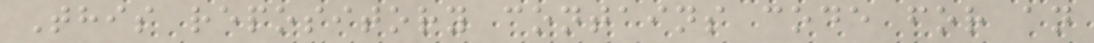This repository contains code for an
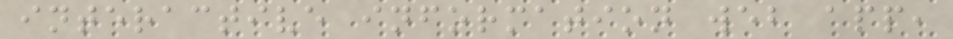interactive information web app,
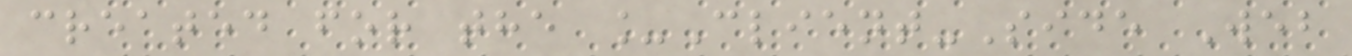created for the _Client-Side Web
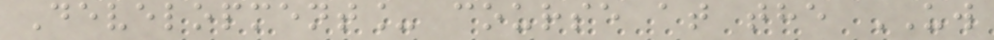Development_ course at the UW
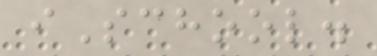iSchool.
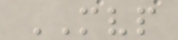MVP
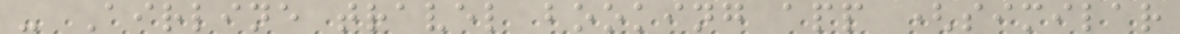- Airline travel booking app (similar
